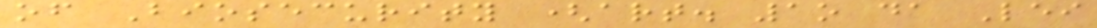of Biosecurity (art. 1o da Lei
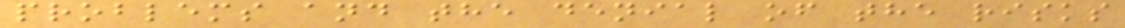problems and the denial of the risks
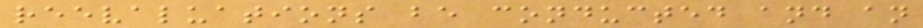reevaluations be conducted and an
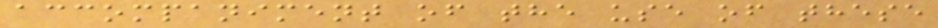accompaniment of the use of these
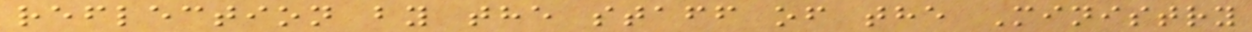reflection by the staff of the Ministry
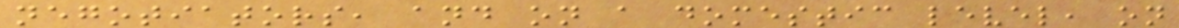negotiators, and on a domestic level, on
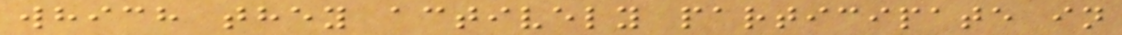which they actively participate in
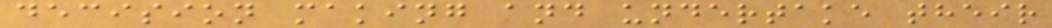decision making and undertake their
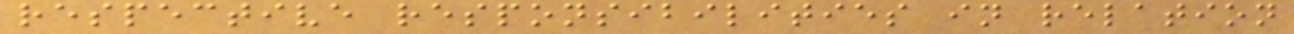respective responsibilities in relation
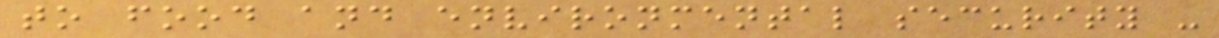to food and environmental security -
